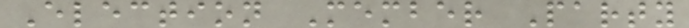Election Member Party
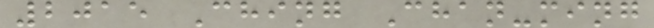2015 Ching Chan-ming
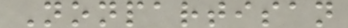Nonpartisan
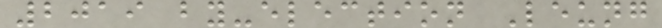2019 by-election Leung
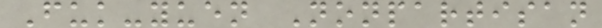Fuk-yuen Nonpartisan
